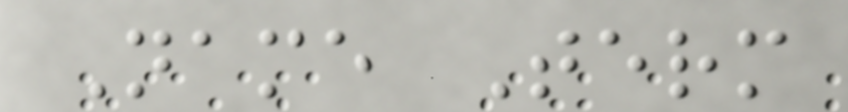Name Term
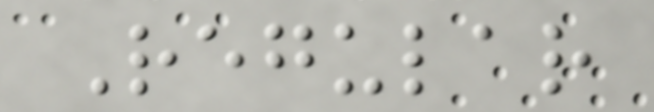Regular
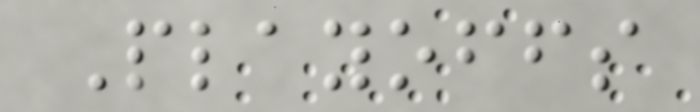Playoffs
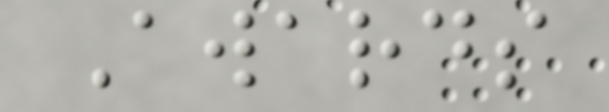Awards
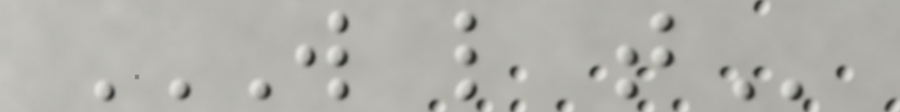W L T
